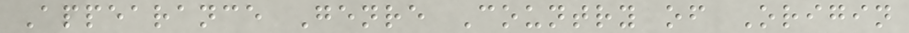Appearance Genre Country of Origin
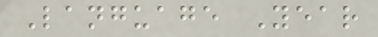Language Year
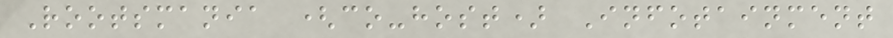Rootsmania (co-host) Infotainment
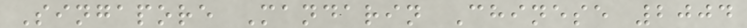Singapore Mandarin Chinese 2004
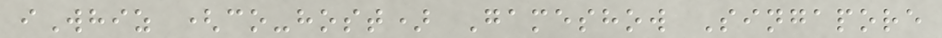iWhiz (co-host) Gameshow Singapore
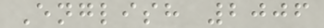English 2006
